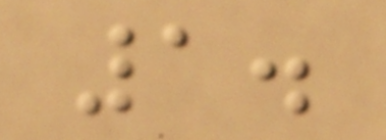1.
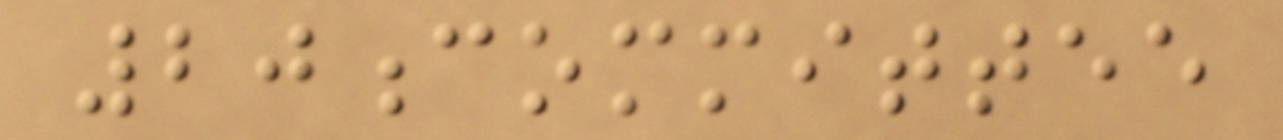20committee
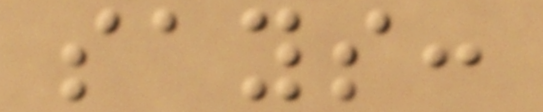says:
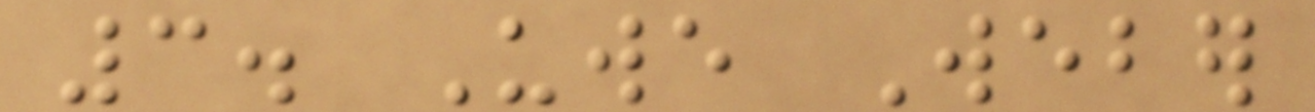3. Uwe Weber
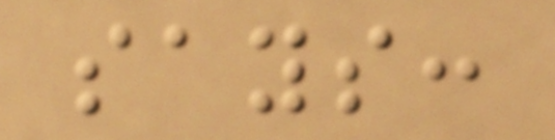says:
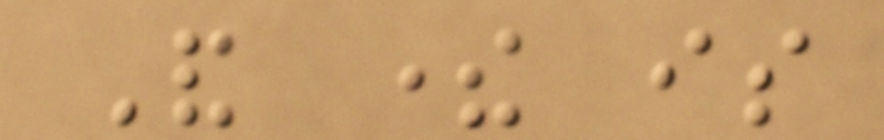And there is
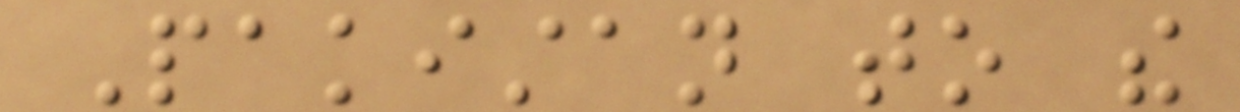Pakistan to the
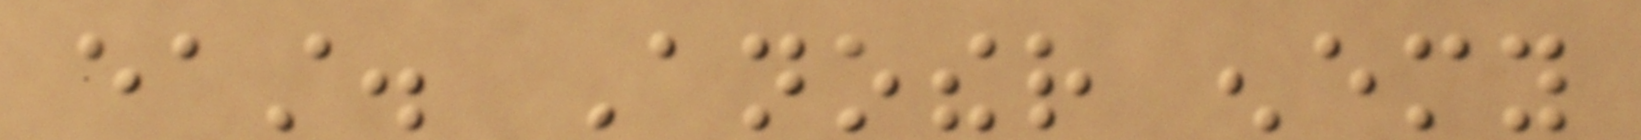east. Another enemy
